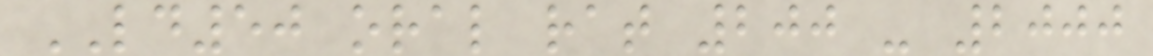LD50 oral rat 200 - 2000
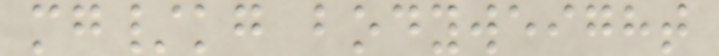mg/kg bodyweight
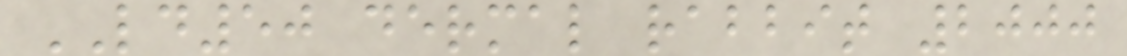LD50 dermal rabbit 2000
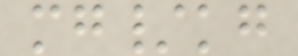mg/kg
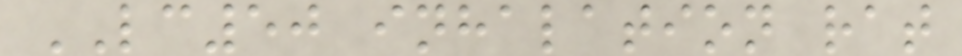LC50 inhalation rat
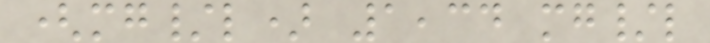(mg/l) 1,34 mg/l
